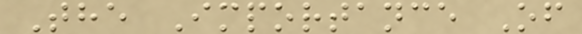The Importance Of
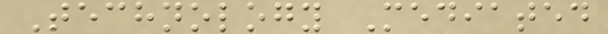Technology Mediated
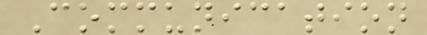Communication
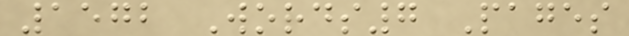1572 Words7 Pages
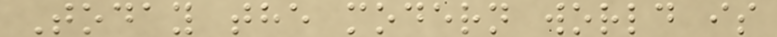Today the modern world is
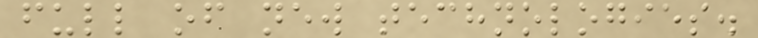full of new technologies.
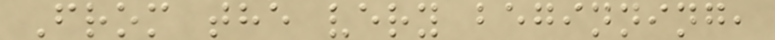From the very beginning,
